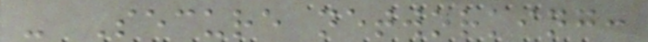- Secure networking:
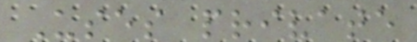Uses private
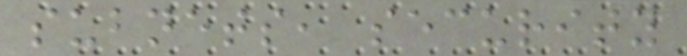subnets, security
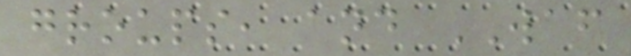groups, and WAF
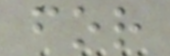for
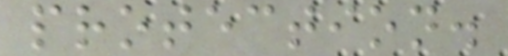protection.
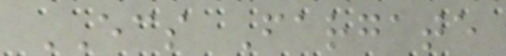ECS Fargate
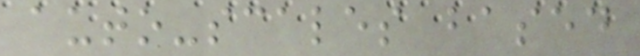auto-scales based
